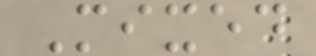Mixed
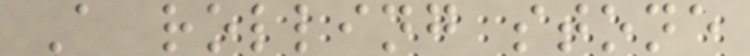A rolling stone
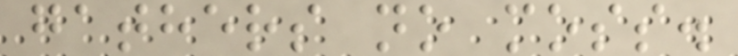gathers no moss.
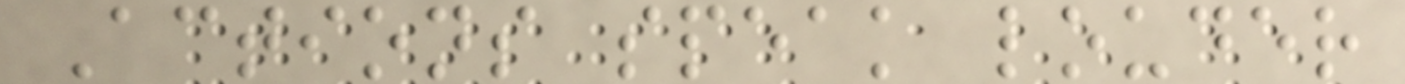Actions speak louder
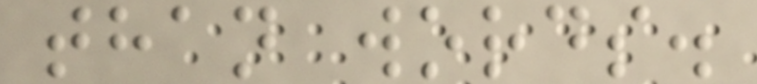than words.
